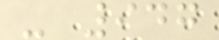- 947
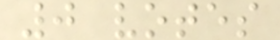0 votes
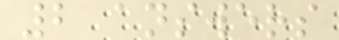2 answers
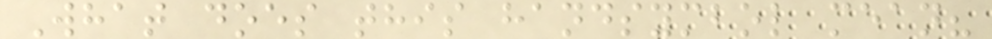What does this handsymbol mean?
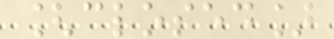[closed]
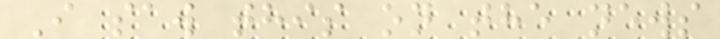I saw this on the news
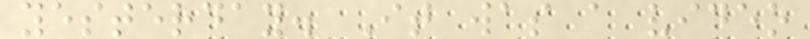yesterday. It was a video
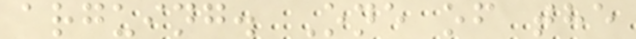arguing. One of the
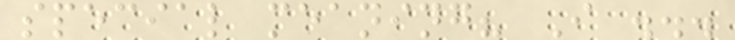special meaning? I ...
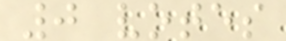0 votes
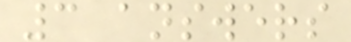3 answers
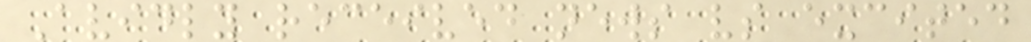Avidly received news vs excited
